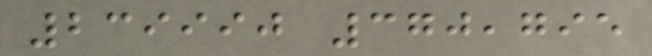239990 370,795
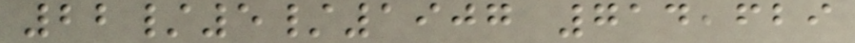22/5/1907 714,629
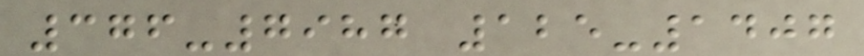376-7987 125-1407
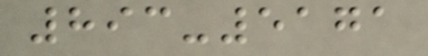893-5171
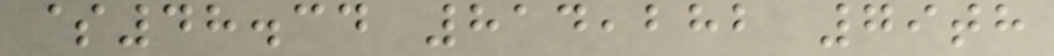$48.34 814,282 79th
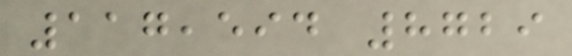117,594 8729
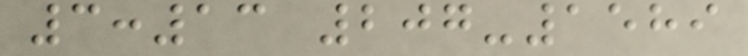3:13 207-1589
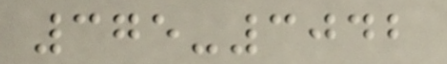375-3042
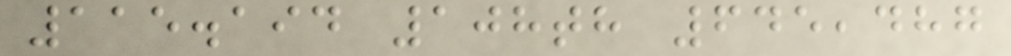115.194 108th 645,487
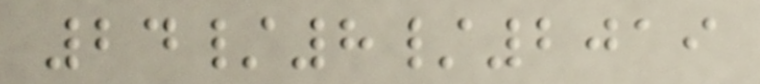24/8/2019
